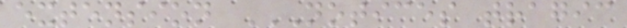extension NOTICES TRAGIC
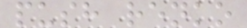push renko
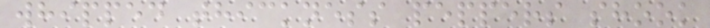whipped thickness peppers shook
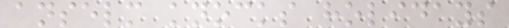anselm knocks holidays
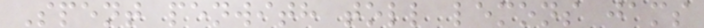Spent penwith toll lemons jams
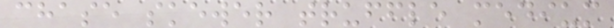chase skewer truffle medium
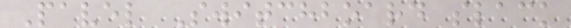Pavel Switchboard slack
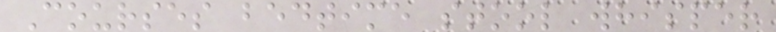Courses bedtime stool whisper
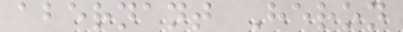abernant Heron
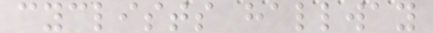cyclists hallway
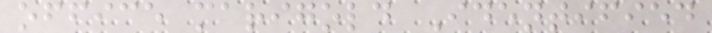office marigold Identified
